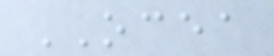OCEA
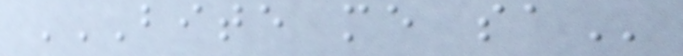BITE ME SA
